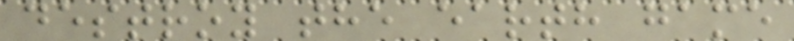destroy the earth game
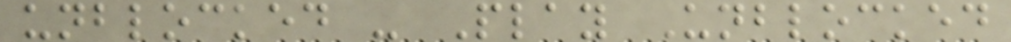unblocked - Play Unblocked
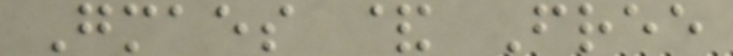Gmaes & Free
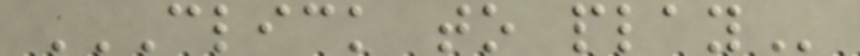CLICK TO PLAY
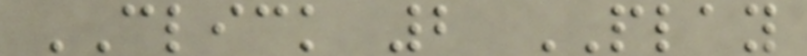CLICK 2 PLAY
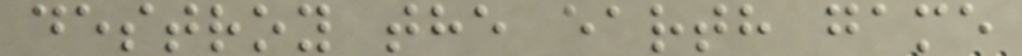destroy the earth game
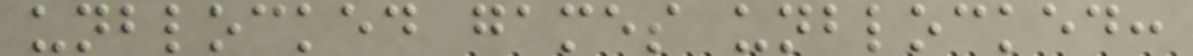unblocked games unblocked:
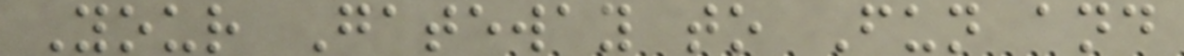Your Gateway to Fun and
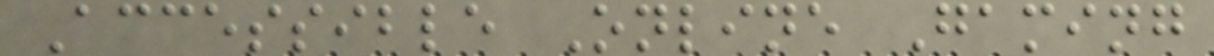Accessible Online Gaming
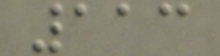113
